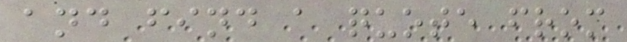and find a quote from
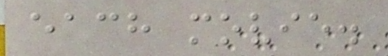each movie.
